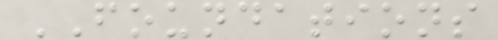FOUNDATIONS
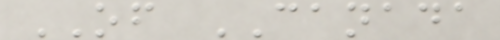OF CANADA
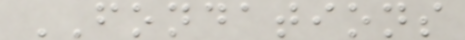FONDATIONS
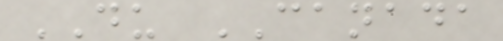DU CANADA
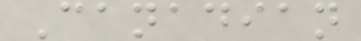Canadian
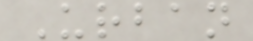Urban
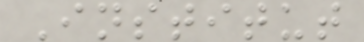Institut
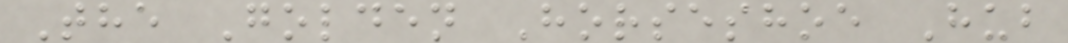The Golden Horseshoe Hub
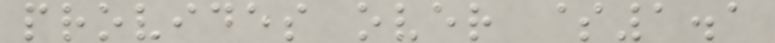provides over $1.1
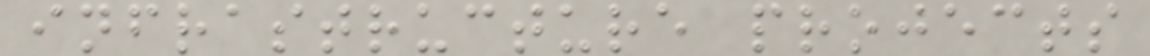infrastructure projects
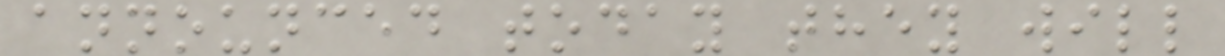announced today they will
